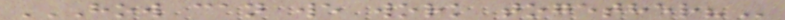HOW CAN WE WORK TOGETHER?
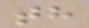th
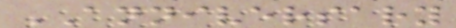ANNIVERSARY
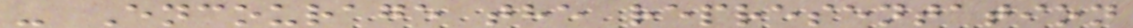- Encourage the representation
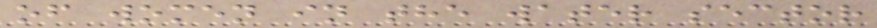of women in the water sector
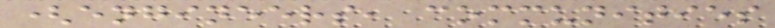(engineers, communities
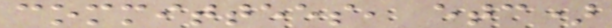committees, etc)
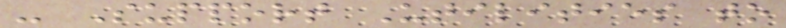- Support Utilities to
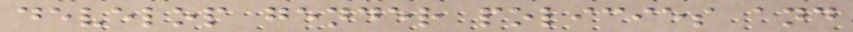develop gender policies and
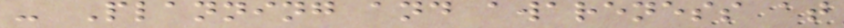- Planning and awareness at
